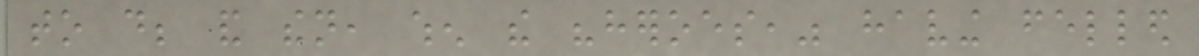to do; and then, when the "heroes," having felled
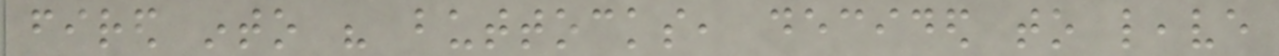fired into his buttocks, decided to leave
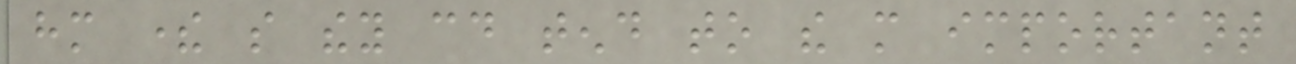him there so they could tend to the more important
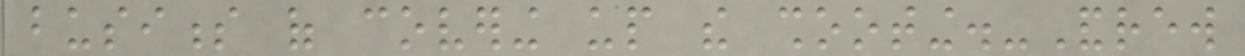business of covering up the shooting.-Andrew
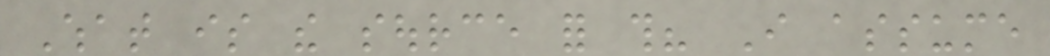What is the source for this? I assume
